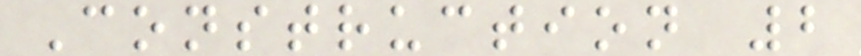Construction 2
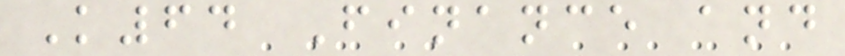K64 Finance and
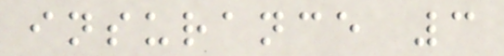insurance 3
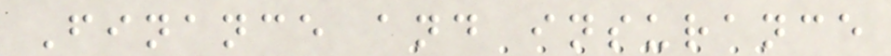Finance and insurance
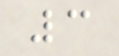3
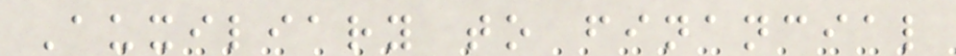Auxiliary to financial
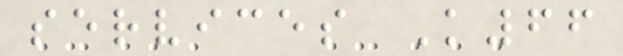services K66
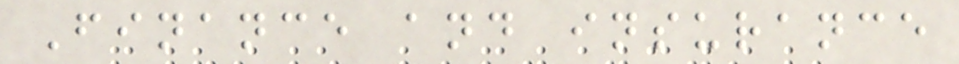Finance and insurance
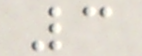3
